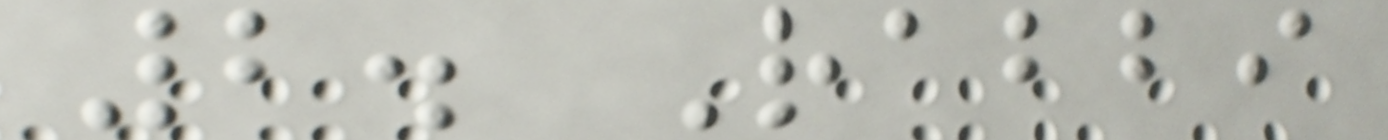2. Rabbi
